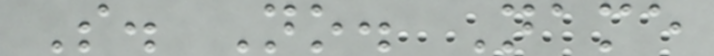S. No. Name
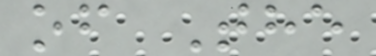of The
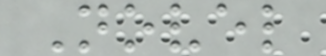Novel
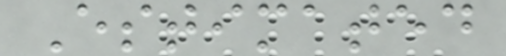Estimated
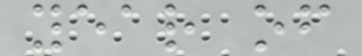year of
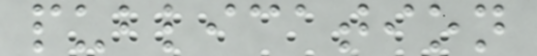publication
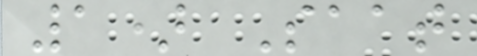1) Saat
